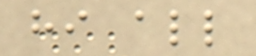hi all
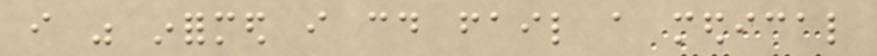i was informed i could fail a medical
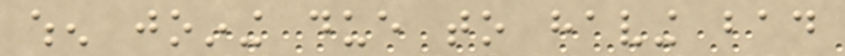when joining due to having bad
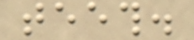teeth.
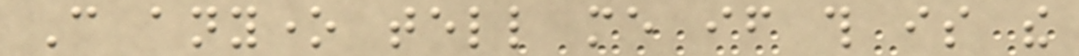Can anyone tell me if this is the
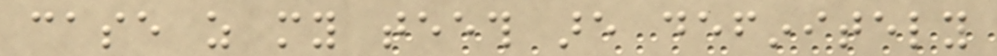case as my teeth are definitely
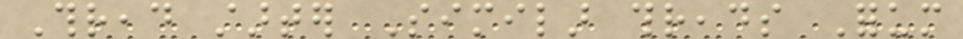Thread starter Similar threads Forum
